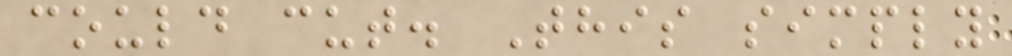could cut. This simply
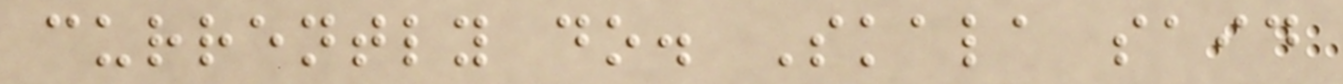currently do. Skala said
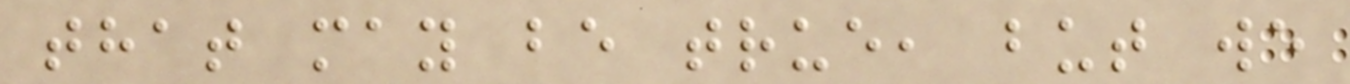that may be true, but we
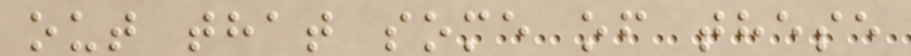out that some of these
